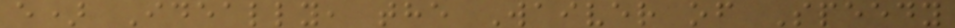e) Ideally, the Waiver of Speedy
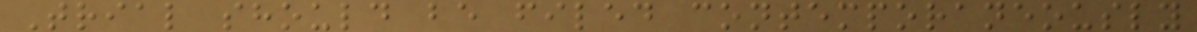Trial should be filed contemporaneously
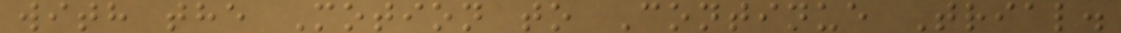with the Motion to Continue Trial.
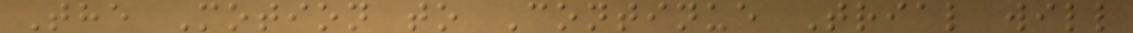The Motion to Continue Trial will
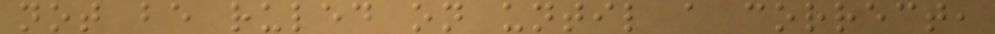not be ruled on until a correct,
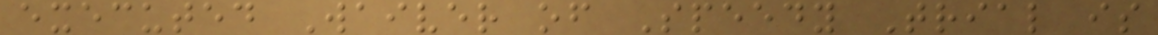executed Waiver of Speedy Trial is
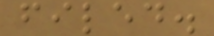filed.
